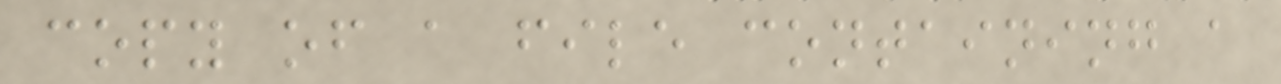copy of a file containing a
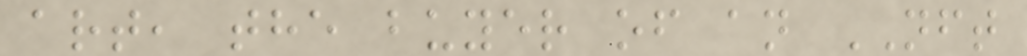art, the buyer of an NFT
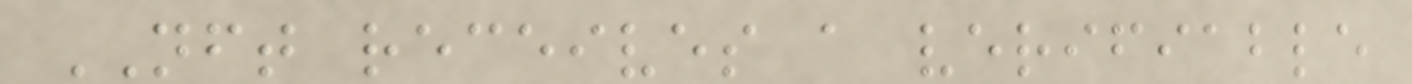NFT receives a verifiable
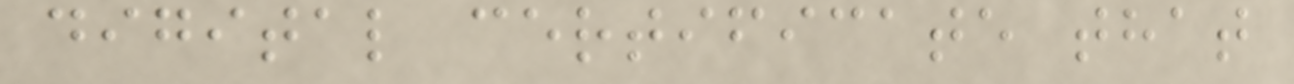digital certificate that
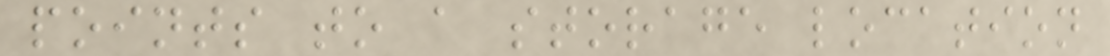points to a storage location
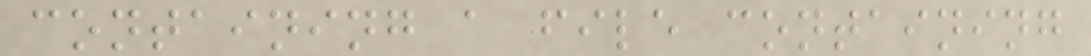containing a file containing
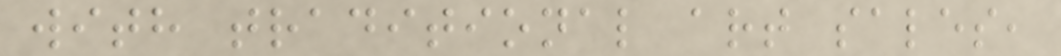with traditional art sales,
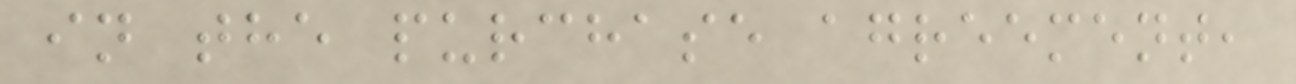in the purchase agreement,
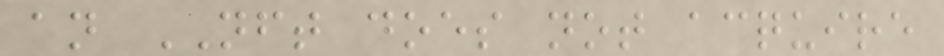an NFT does not acquire
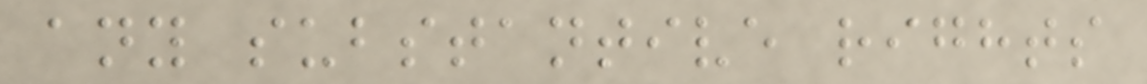any substantive rights
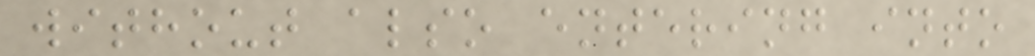without also entering into
